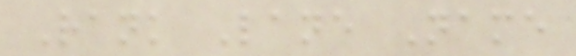Rank Lane Name
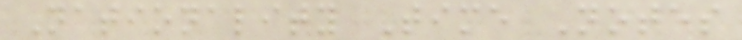Nationality Time Notes
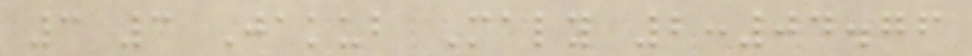3 3 Jakub Maly 2:04.76
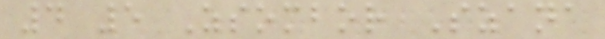4 5 Zsombor Szana
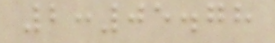2:05.78
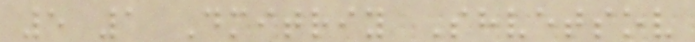5 1 Dmitriy Shvetsov
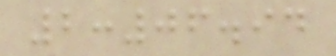2:06.94
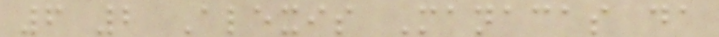6 2 Alexis Manacas da
